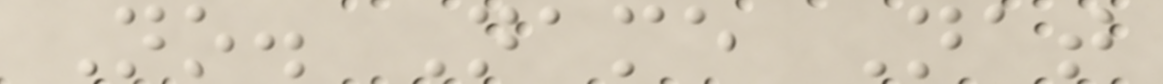No. Name Nat
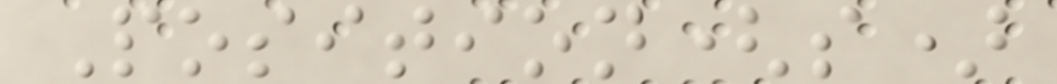Position(s)
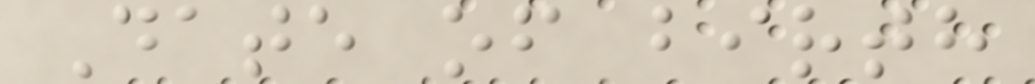Date of birth
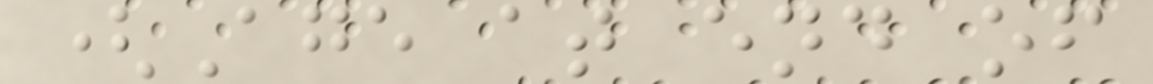(Age at end of
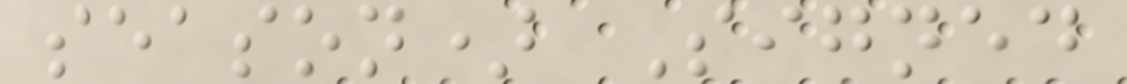season) Signed
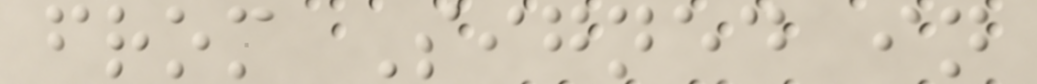from Signed in
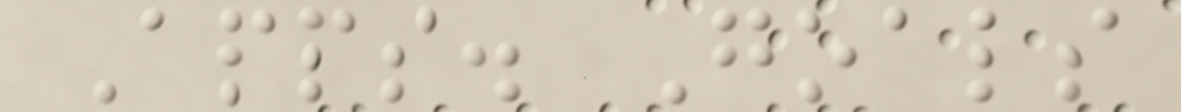Apps. Goals
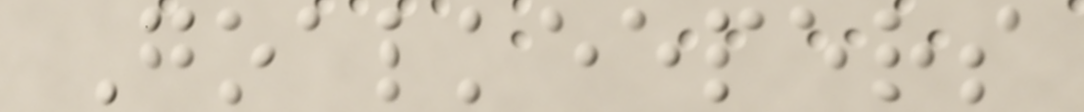Goalkeepers
